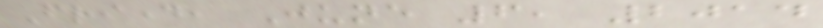Friday, June 6, 2014
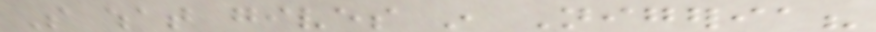So what gives in Nigeria?
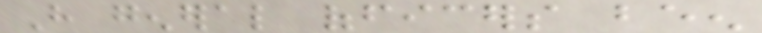Have general officers been
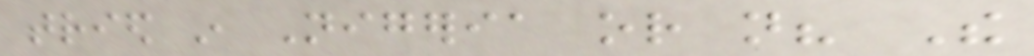tried in Nigeria or not? The
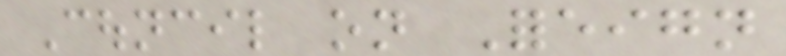Council on Foreign
